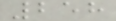258
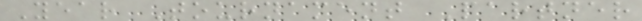Year Tournament Partner
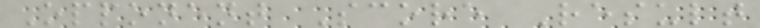Opponent Score Result
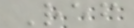Ref
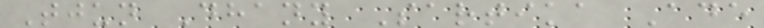Tjun Dhany Sartika Ade
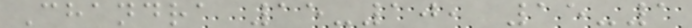Chandra 15-10, 15-1
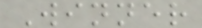Winner
